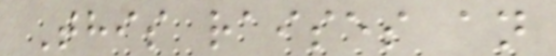This raises an
